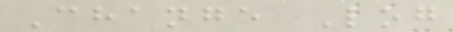Change Log
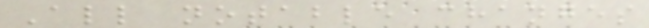All notable changes
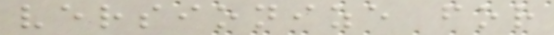versionize for
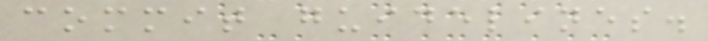commit guidelines.
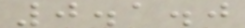0.1.0
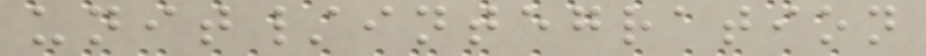unit/integration
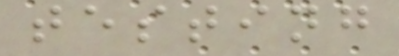testing
